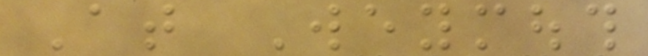At Weymouth
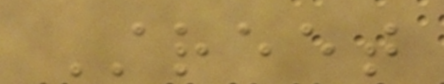Street
